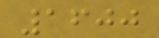1600
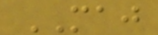MAJ
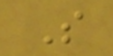S
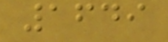1649
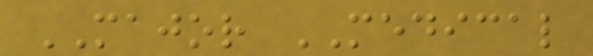MAJOR MEDICAL
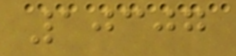10307
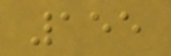155
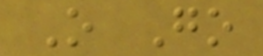O Go
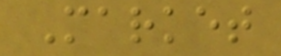Market
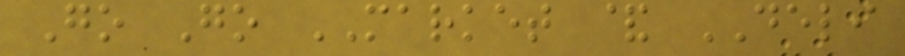Go Go MARKET & DELI
